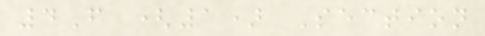4F (1) Section
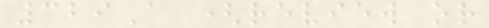329A (review or
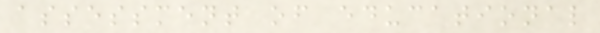assessment of educational
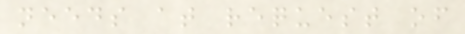needs at request of
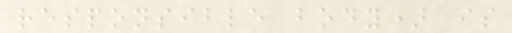responsible body) is
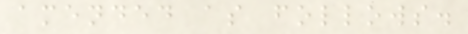amended as follows.
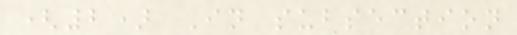(2) In subsection
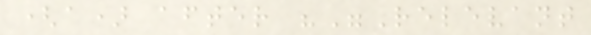(a) after ""Relevant
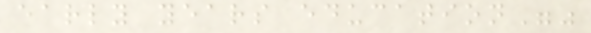early years education""
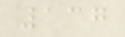137
